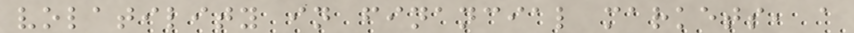volatility in financial markets, a
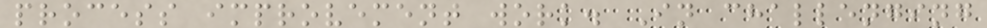process improvement work. In challenging
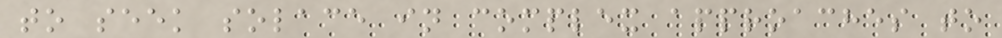to seek solace in complex approaches to
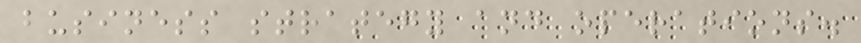business strategy and operations.
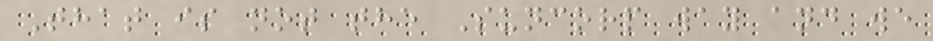That is not the Suncorp way and we
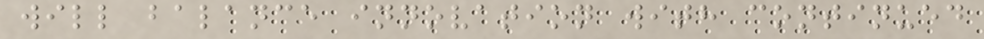will balance innovation with continued
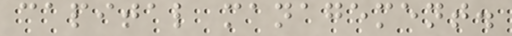capital management.
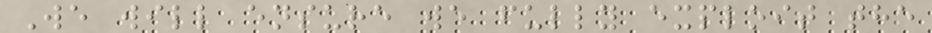We will ensure we fully exploit the
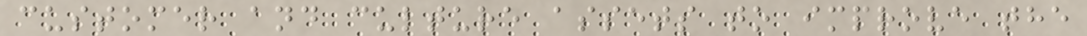customer and culture assets to improve the
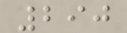290
